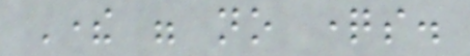There were no questions.
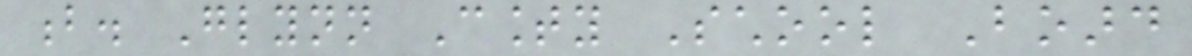b. Glynn County School Board
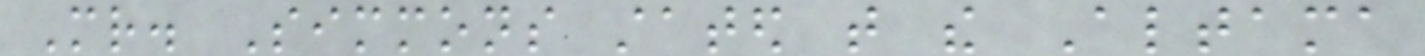Mr. Simmons stated that the Altama
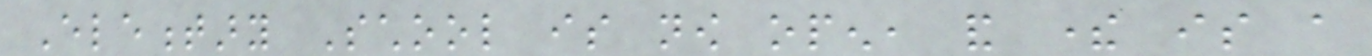Elementary School is now open, and there is a
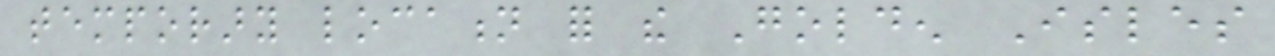temporary location for the Golden Isles
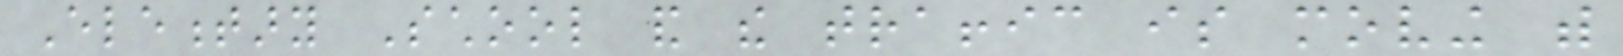Elementary School and the traffic is moving with
